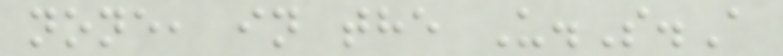none, in the U.S.A
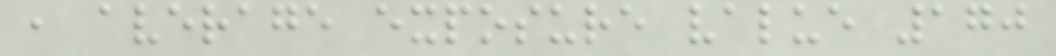, average exposure value 170
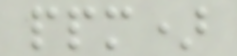ppm)
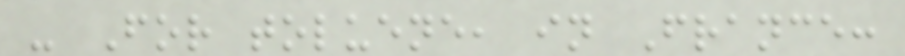- For toluene, in France:
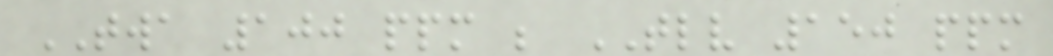TWA 100 ppm ; TLV 150 ppm
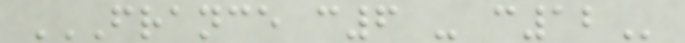FRANCE C6 - C12
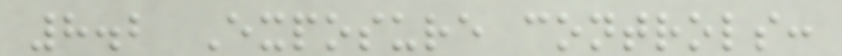8.2 Exposure controls:
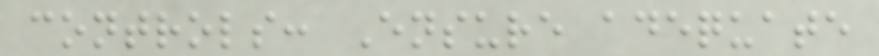controls: Ensure adequate
